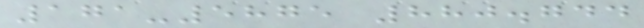171-5875 880.744
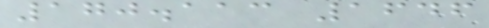170.113 1646
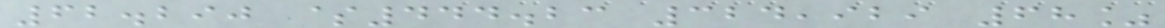62.290 $444.23 324,929 68%
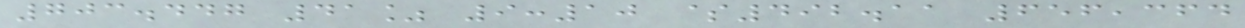703.447 41% 9:10 $492.11 656,364
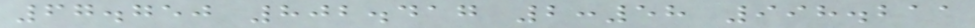67.750 802.417 2:58 998.211
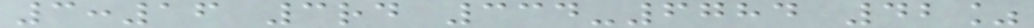3:16 3rd 334-6784 42%
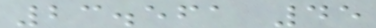23.561 45
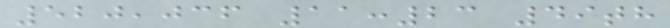520,036 11:23 49th
